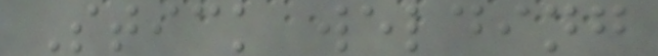Stick welding
